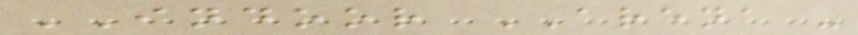INDOOR ARENA -
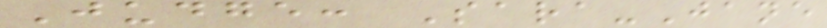Judge: Sara-Jane
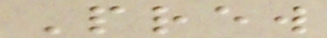Prew
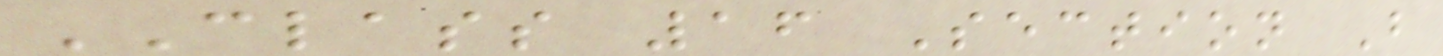CLASS 16 Section B
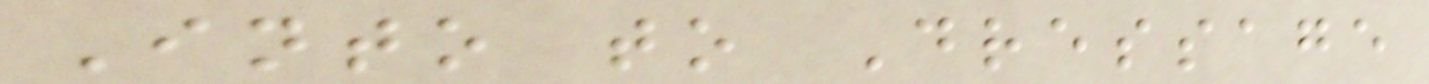Into to Dressage
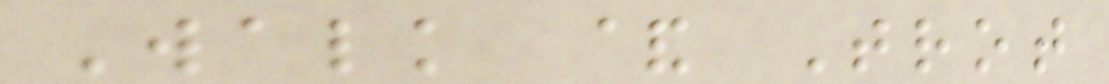Walk & Trot
